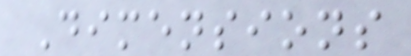Dimensions
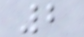2
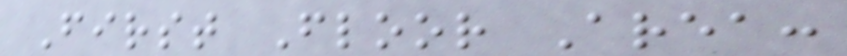First Floor Area:
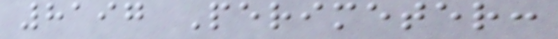8197 Perimeter:
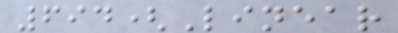694(Linear
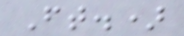Ft.)
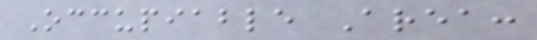Occupiable Area:
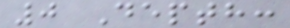0 Depth:
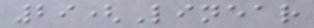29(Linear
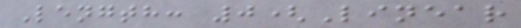Length: 0(Linear
